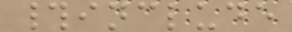#include
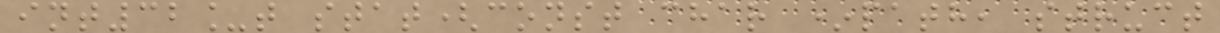int32_t stat(const char *path, struct
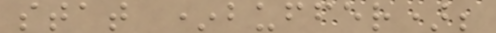stat *buffer);
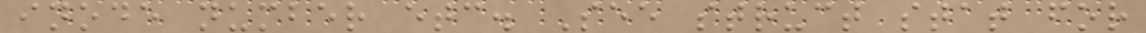inode number etc. See struct stat for
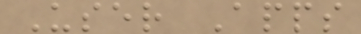User Apps
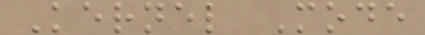Kernel Mode
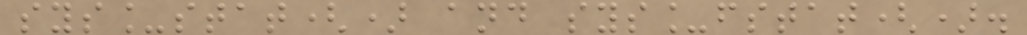sys_stat() and sys_fstat().
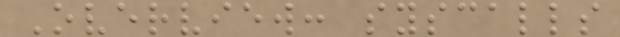Overview: syscalls
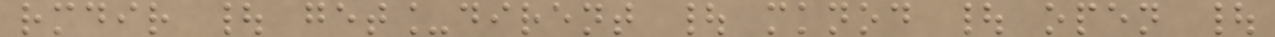rmdir | get_dirent | mknod | open |
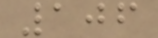106
